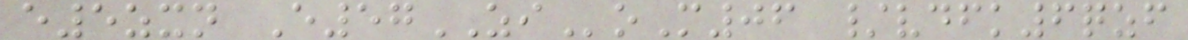e5zxn E57ZIoM06 /vdfk6qzf
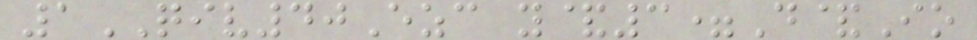1QIV40Ezc y&3=D&Io
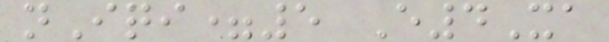nIqi=5 E4Xa
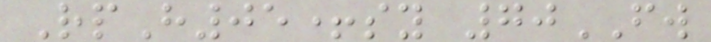RpH05+sy 70FW
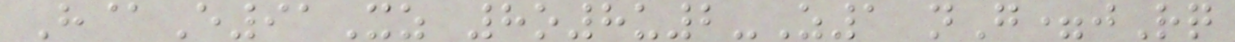H@E91Xz 8o8u2-Z1 nG=jRq
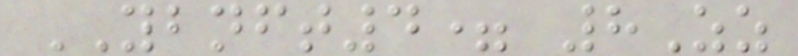YBNFT4= 8Zz
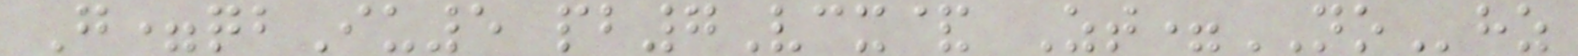G=qbIu5 pb7Vcx& Zt=NOhz
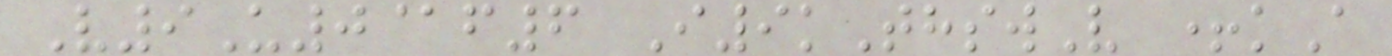V9U0@f6 I9kThswV +kA
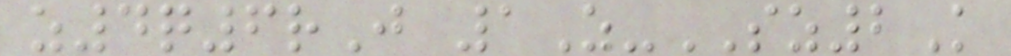z4q6rJ 1Z-SZ2K
